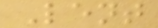Lent
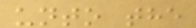unto the
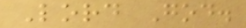Lord God.
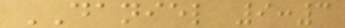DANIEL 9:3
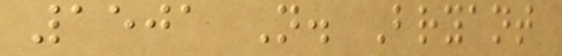1501 N. Bryant
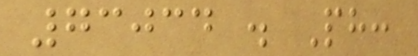73034 . Ph:
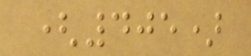(405)
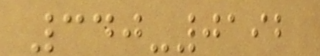340-0192
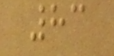83
